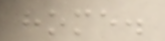home.
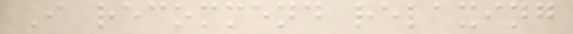I recommend relaxing
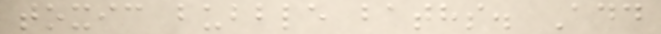toxic bubble baths. Add
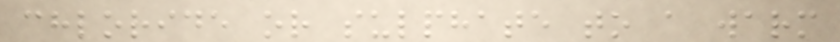chloride or sulphate to a warm
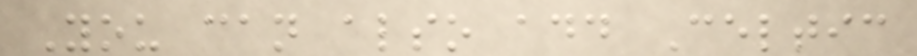You can also add Celtic
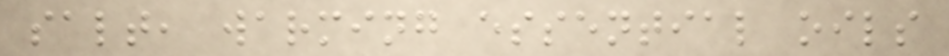salt, warming essential oils
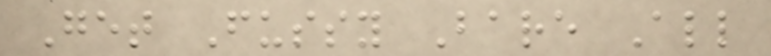Get Fussy Bare All
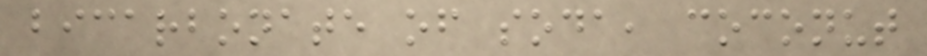bicarbonate of soda, coconut
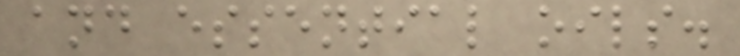and essential oils.
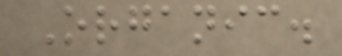Organic.
